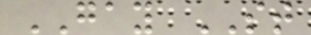GAY ST
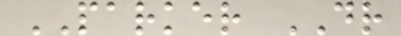PARKER DR
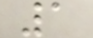1
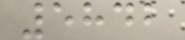5842
